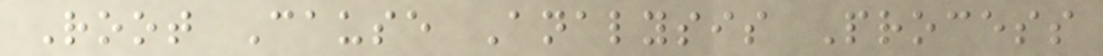Root Cause Analysis Process
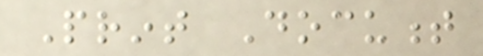Print Document
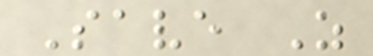Save As
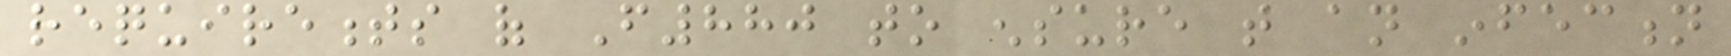requirements of F880 to ensure that an infection
